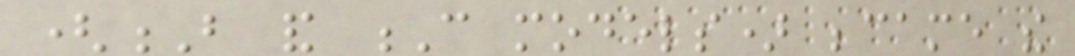(B and C models) became the
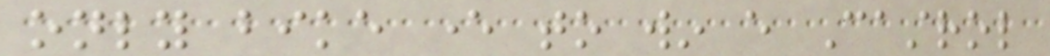only bike ever to win every Castrol
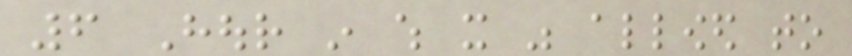6 Hour in which it was allowed to
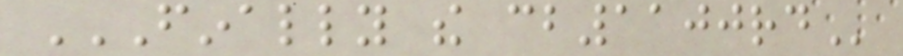FINALLY THE CB1100RD
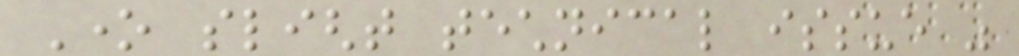One slight technical issue was
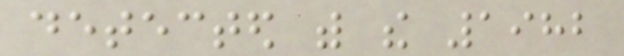detected with the 1982
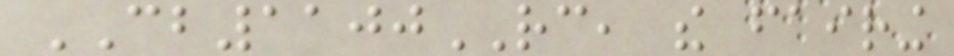CB1100RC, the fairing
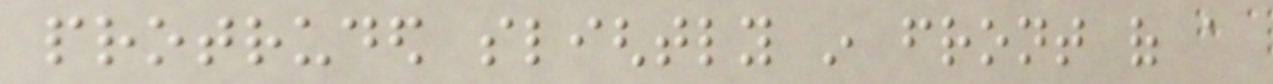protruded slightly in front of a
